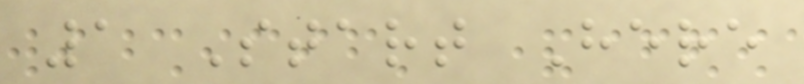1 Start Here
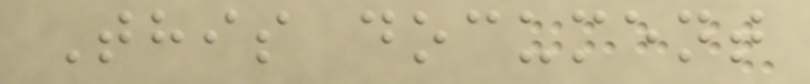This document
